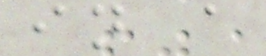in a
